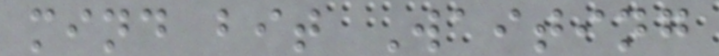mind bit Waiting
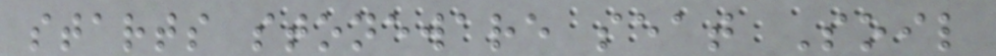starts stoneware seat Soil
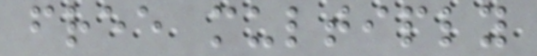free multiply
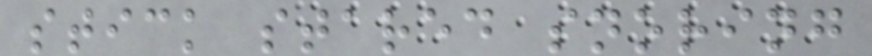stick stared snoring
